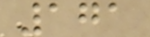171
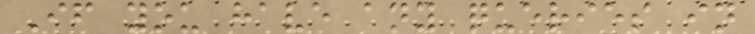If you have any queries in
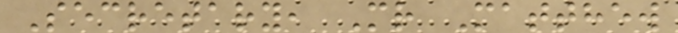Secretary, Mr Matthew
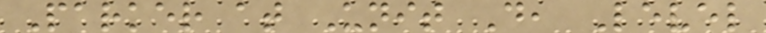Parker at Unit D, Level
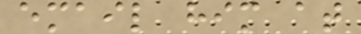email him at
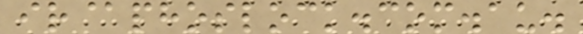ir@phoslock.com.au.
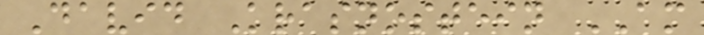David Krasnostein AM
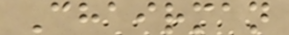Chairman
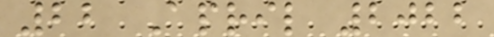22 April 2022
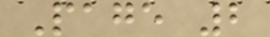Page 2
